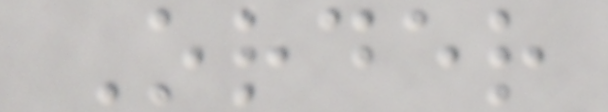Order
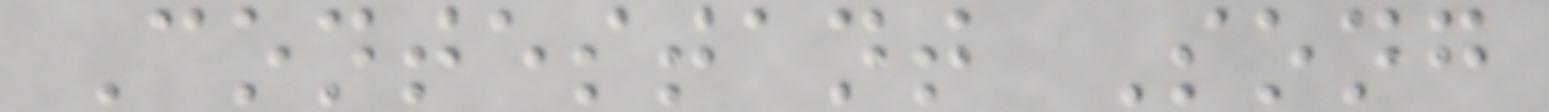Contestant Song
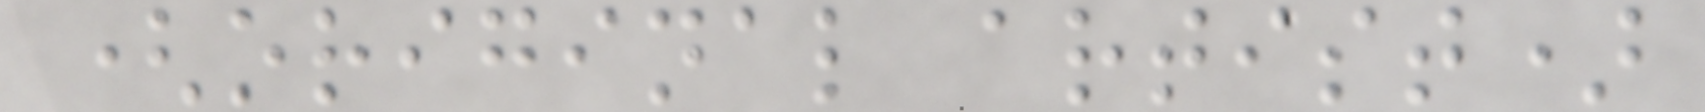(original artist)
